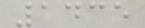1435
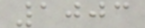1003
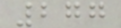277
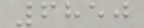6850
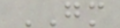GM
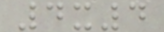4x4
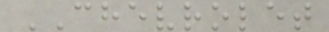CHEVROLET
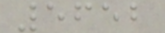5652
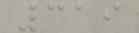319
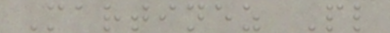Martinez Pl
